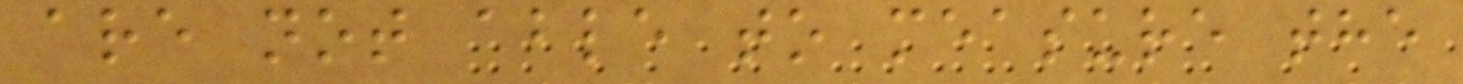are not able to measure the
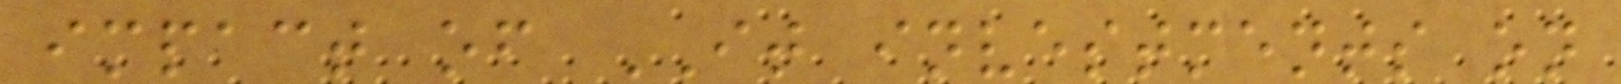impact of IT investments on
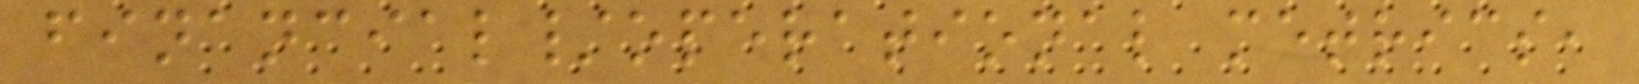financial/operational metrics,
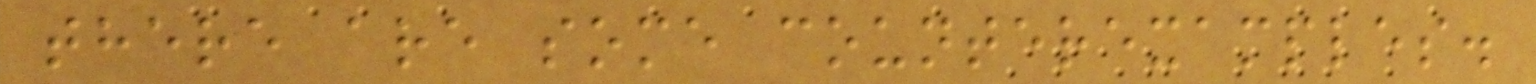there are some counterexamples.
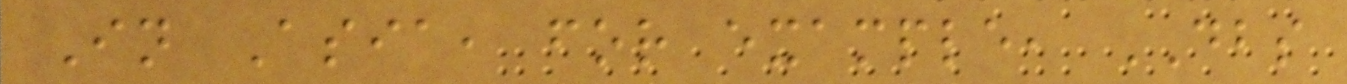In Asia, for example, DBS
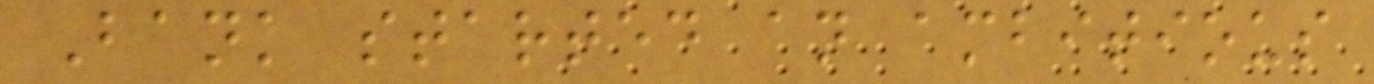Bank started an ambitious
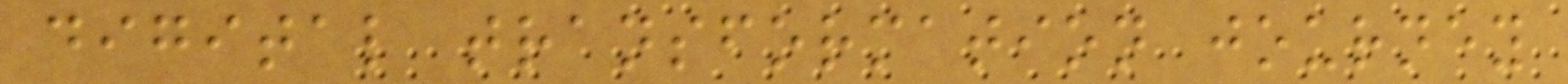digital transformation journey
